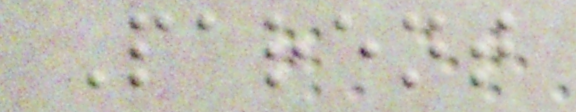Parent
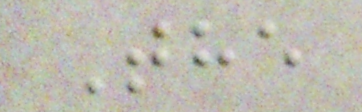The
